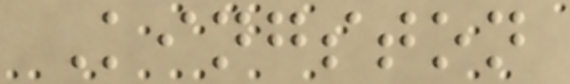Kingston
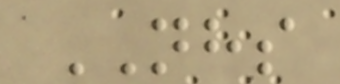NHS
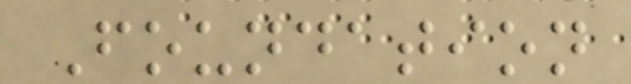Foundation
